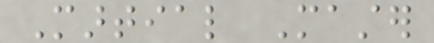Martial Master
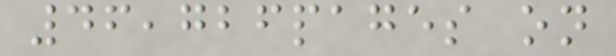46,726pages on
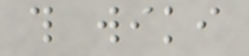this wiki
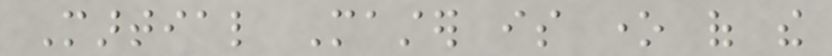Martial Master is one of the
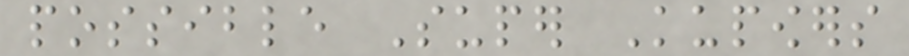possible Super Kupowers
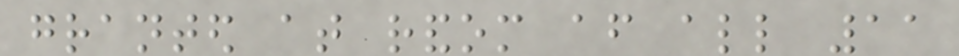granted at random after all 11
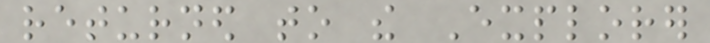returned to the Explorer
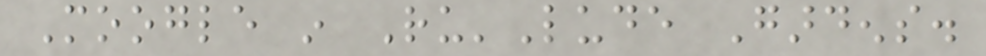Moogle in Ru'Lude Gardens.
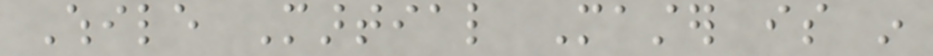While Martial Master is in
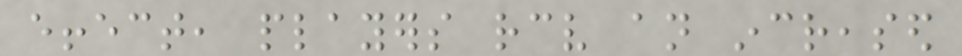effect, players receive an increased
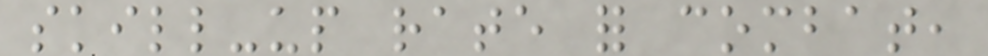skill-up rate for combat,
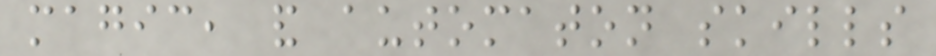magic, and automaton skills
